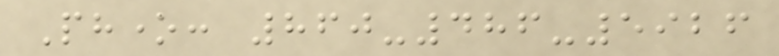Phone: 860-486-5926
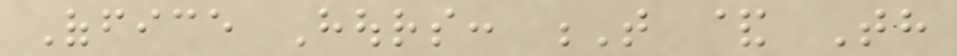Office Hours: T & Th
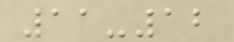11-12
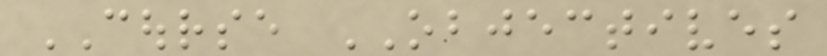COURSE OBJECTIVES
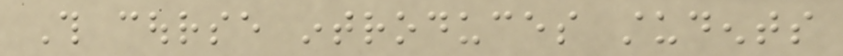This course introduces students
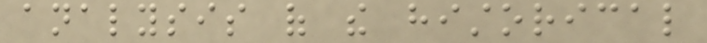analysis of the historical
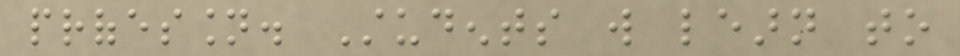profession. Students will learn to
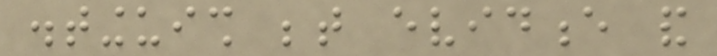distinguish between evidence and
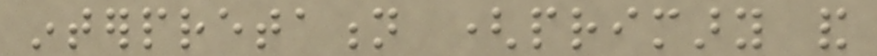interpretation (primary and
